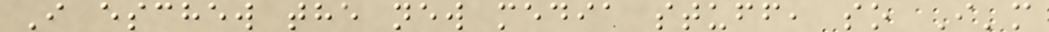I eschew the new media stuff, so I'm
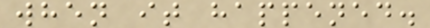when it happened.
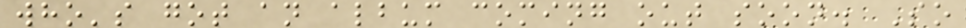who's got an album coming out soon. So
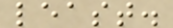least.
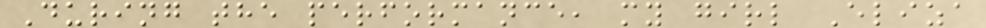During the performance, my girl Eliza
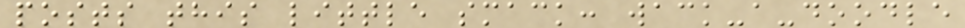posts this little smack: wack-a-doodle
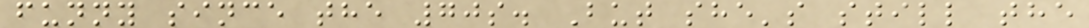funny since the 70s. But she's still the
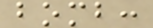bomb:
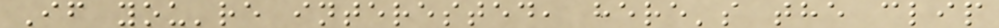If you're interested, here's the clip
